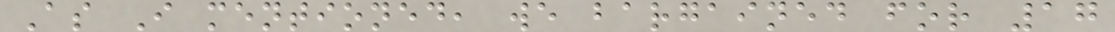As I mentioned, we bargained for 17
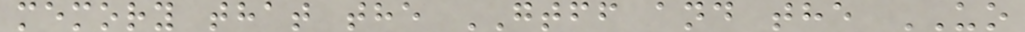memory that the GTFF and the UO
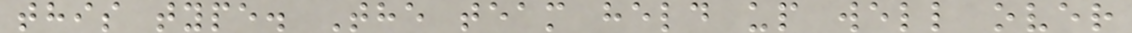this type. The team held up well over
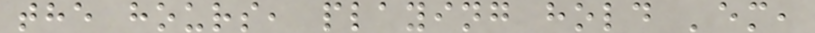the hours, playing hold 'em,
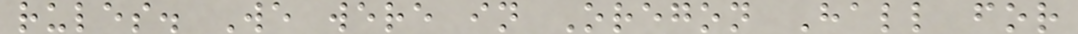rules. We were in Oregon Hall for
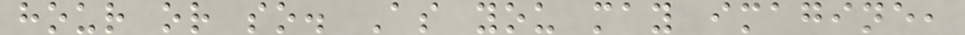hour or so. As you may imagine,
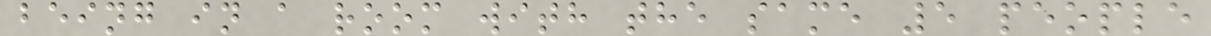being in a room with the same 5 people
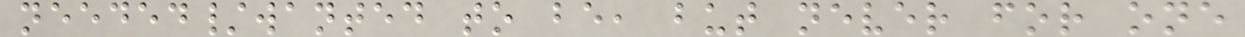needed/wanted to be, but never for one
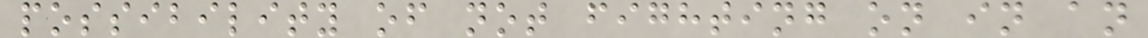possibility of not fighting on in an
